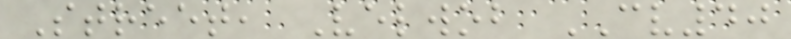Street, Velwob CV40
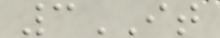3IT
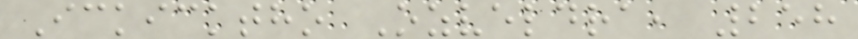Ickicktho Ozveldra, 258
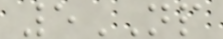5NP
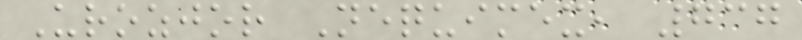Urozjor Nequimex, 737
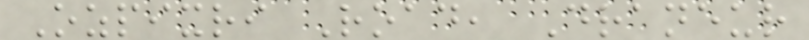Ozpixri Road, Draneur
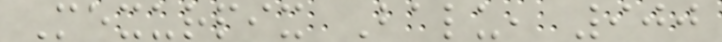Mexurpix Balu, 900
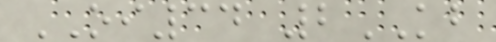OI34 2KB
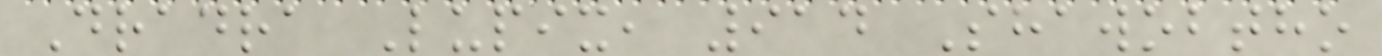Dradra Lupix, 914 Shawobtho
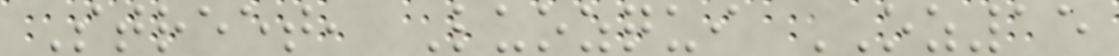Street, Luozqui OZ15
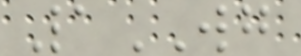1WG
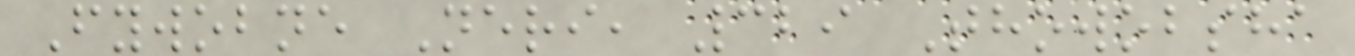Fywobne Neri, 329 Thowobsha
